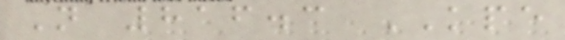N 816.3 KPE
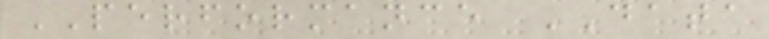PERFORMANCE DATA
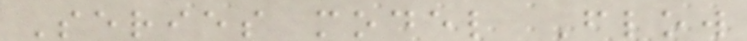Series model Flow
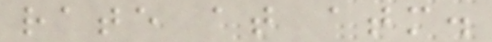rate at atm.
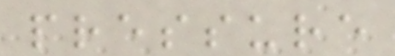pressure
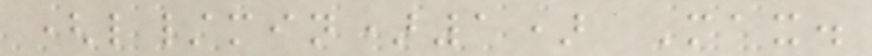(l/min)1) Max.
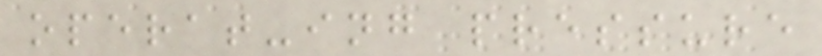operat-ing pressure
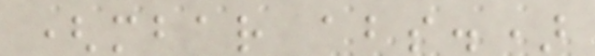(mbar abs.)
